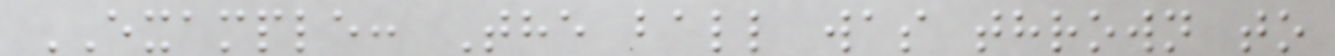EXAMPLE: The ball was thrown to
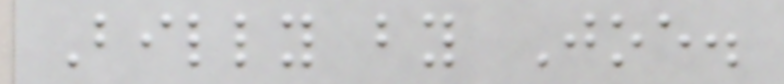Billy by Joe.
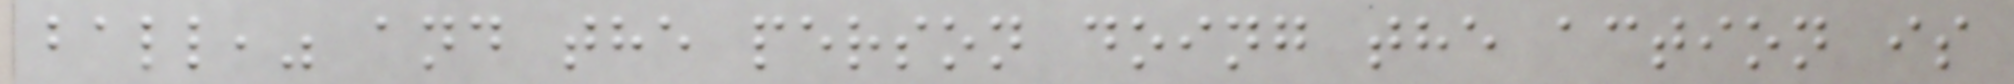ball," and the person doing the action is
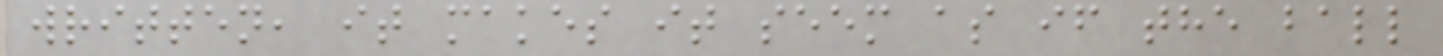written, it makes it seem as if the ball
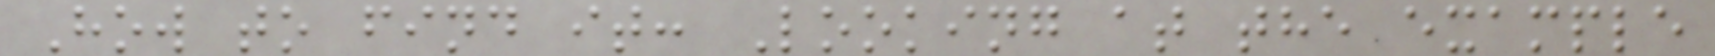How to find it: Looking at the example
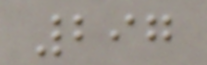297
